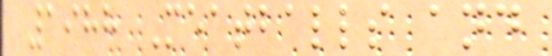1988 Meatballs and
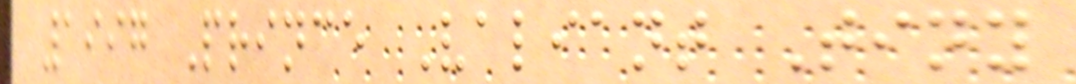1997 Prince Valiant Tiny
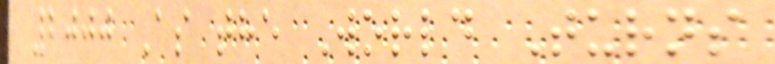2000 As the World Turns
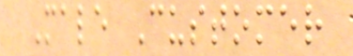Male Customer
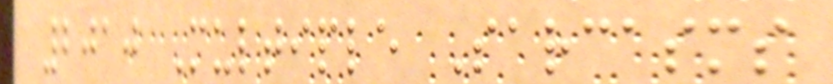2010 Multiple Sarcasms
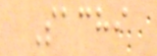Sachi
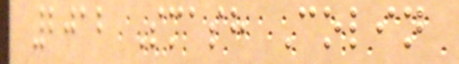2012 Smash Colin
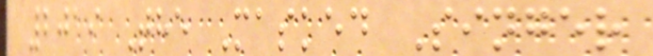2019 The Masked Singer
